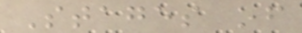Stages of
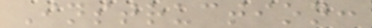Instruction:
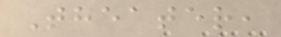Theater,
